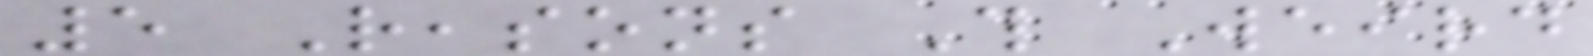5 Reasons This Weird
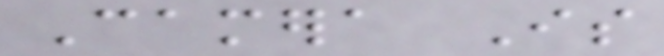Camera Is
